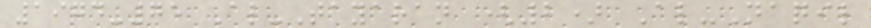1974-75 Al-Tayaran (2) Al-Naqil
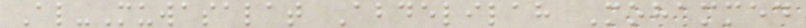Al-Muwasalat Abdelilah Mohammed
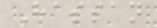Hassan
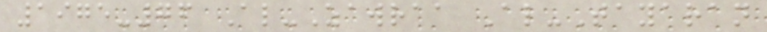1975-76 Al-Zawraa Al-Tayaran
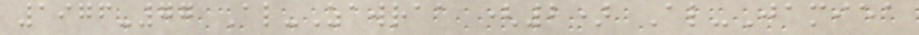1976-77 Al-Zawraa (2) Al-Jamiea
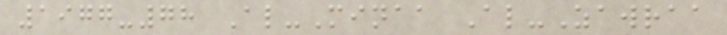1977-78 Al-Minaa Al-Zawraa
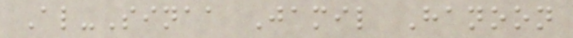Al-Sinaa Jamil Hanoon
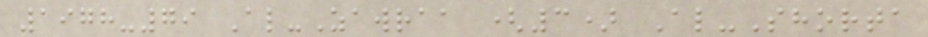1978-79 Al-Zawraa (3) Al-Shorta
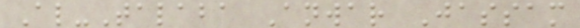Al-Talaba Anwar Jassam
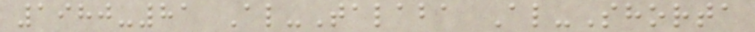1980-81 Al-Talaba Al-Shorta
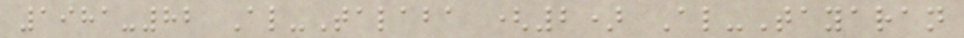1981-82 Al-Talaba (2) Al-Tayaran
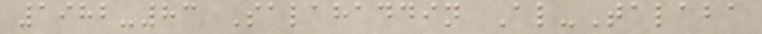1982-83 Salahaddin Al-Talaba
